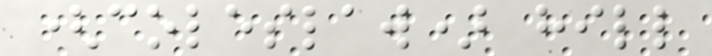(coleslaw) hill
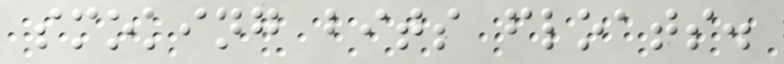smoking bits floats.
